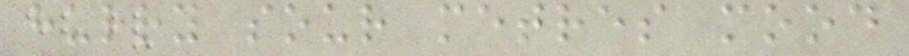hurry sour metres mood
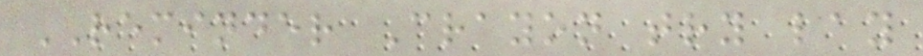REMINDER Crayon try lay
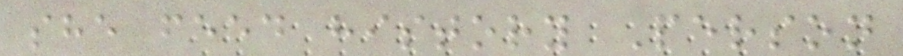she feed history Person
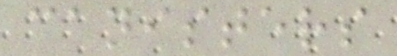canisters
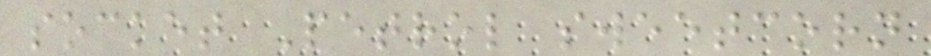socket Petrol sweetcorn
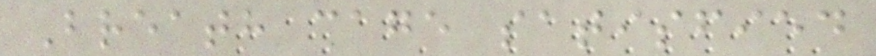Breath cage satisfied
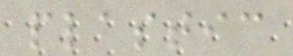plastic
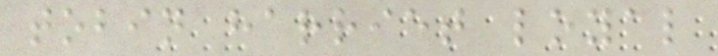tobin harriet loyal
